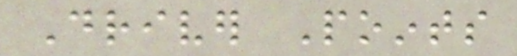Driver Points
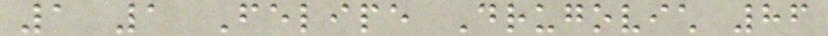1 1 Felipe Drugovich 86
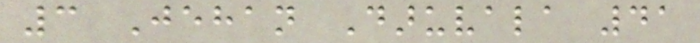3 Jehan Daruvala 41
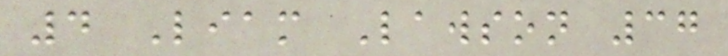4 Liam Lawson 37
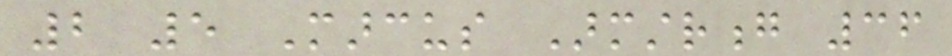2 5 Marcus Armstrong 36
